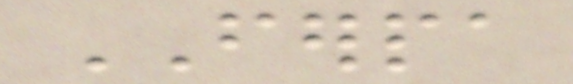FERPA
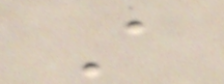A
